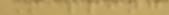Mapping
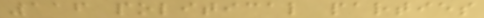116 political parties
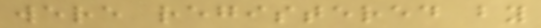were registered by
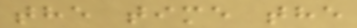the time the
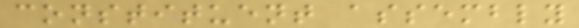constituent assembly
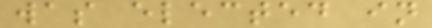was elected in
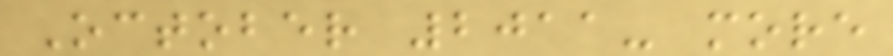October 2011- more
